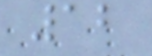12
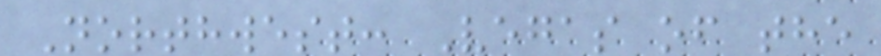Northwest: Vegas of the
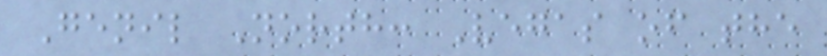Genil North: Vegas of the
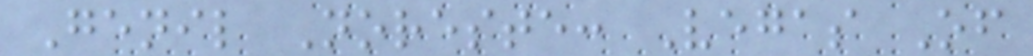Genil Noreste: Vegas Of
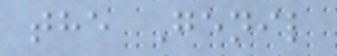the Genil
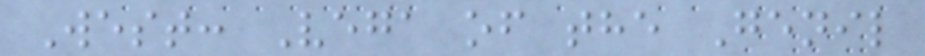West: Vega of the Genil
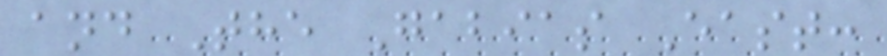and The Gabias East:
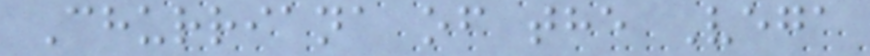Churriana of the Vega
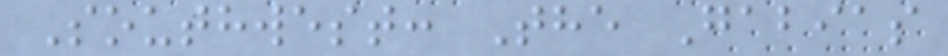Southwest: The Gabias
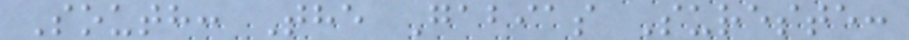South: The Gabias Sureste:
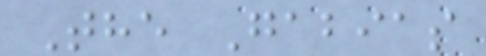The Gabias
